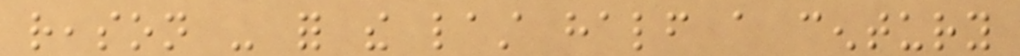reason - for the last half a century
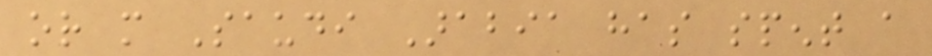or more Saudi Arabia has spent a
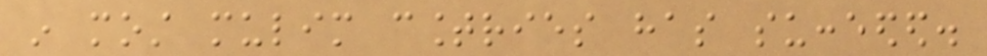in most mulim countries has succeeded.
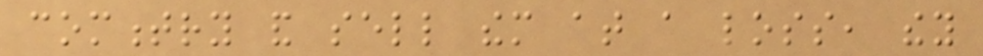commentry and sell them at a loss, they
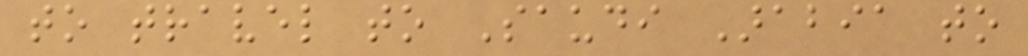to travel to Saudi Arabia to
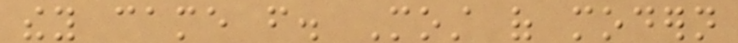they came from. Most of modern
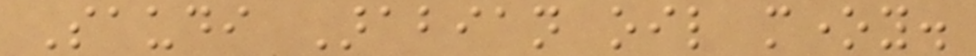Saudi Arabian oil money.
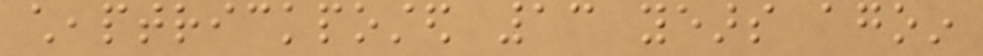cheaptrickposted 13 years agoin
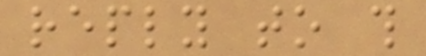reply to this
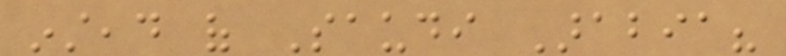instead of Saudi Arabia?
